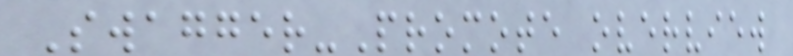Swagger-Promote overview
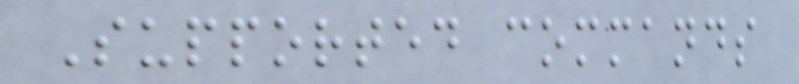Supported commands
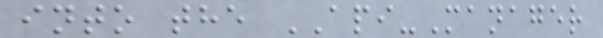into the API-Manager
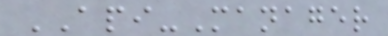API-Manager
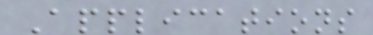Applications
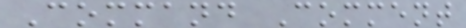Command Comment
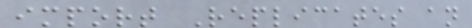import Replicates an
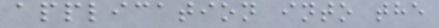application into the
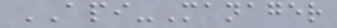API-Manager
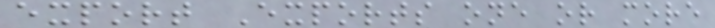export Exports one or more
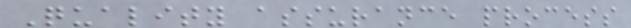Quality assurance process
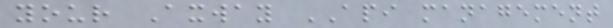your Axway API management
